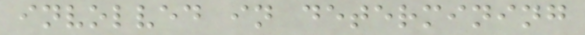involved in determining
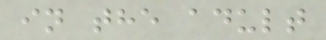in the adult
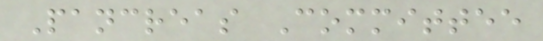Pancreas Committee
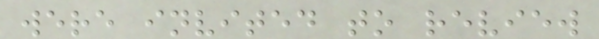were invited to review
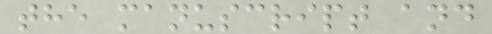the manuscript and
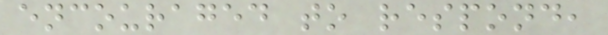encouraged to respond,
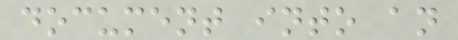document into an
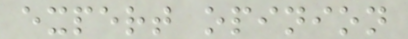expert opinion
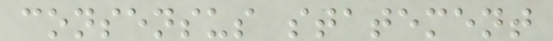consensus statement
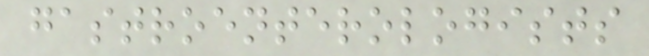gastroenterologists
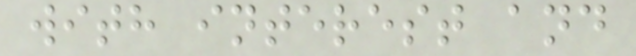with interest and
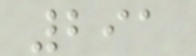291
